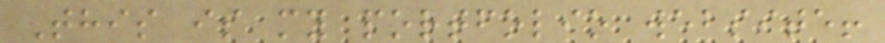This is my portfolio website!
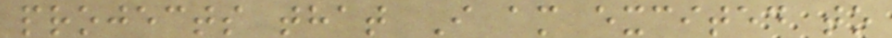projects that I am excited to
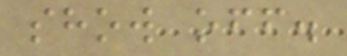show off.
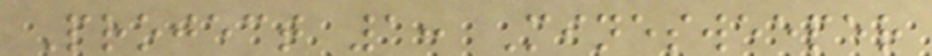Project 1: Minesweeper
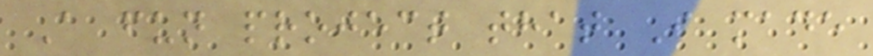A fun project that I made
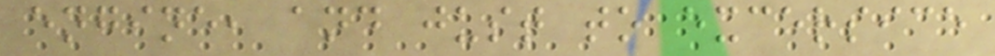engine, and just to excersice
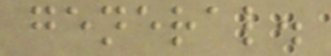general.
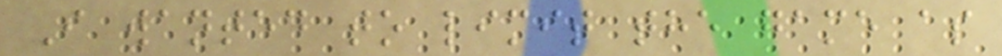I wanted to limit the game as
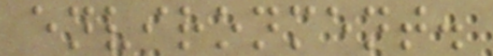environment.
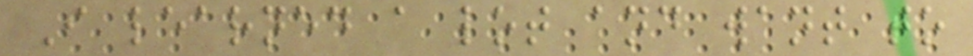I learned a lot and want to
